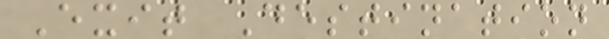Exit Destination
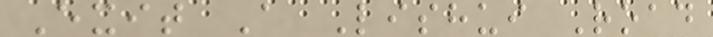Exit A Lishui Road
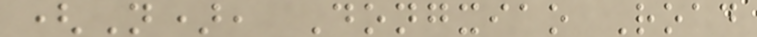(N), Dongxiao Road
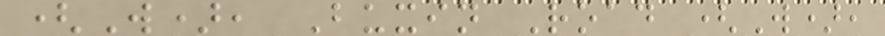(W), Buxin Road (W),
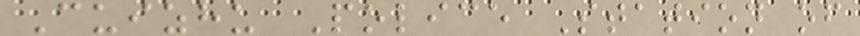Cuizhu Police Station of
